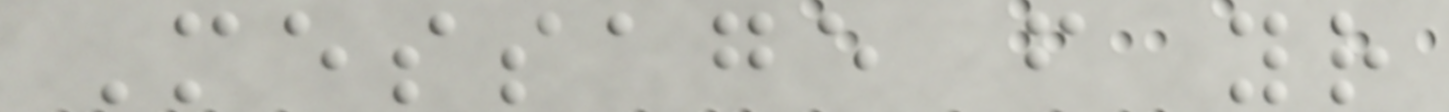Message from your
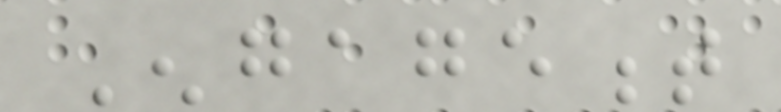Engagement
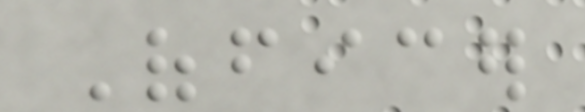Officer
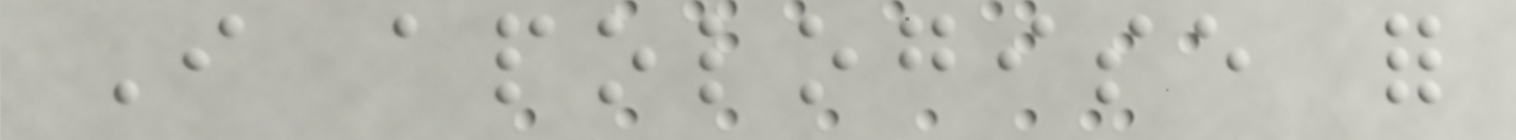I apologise for
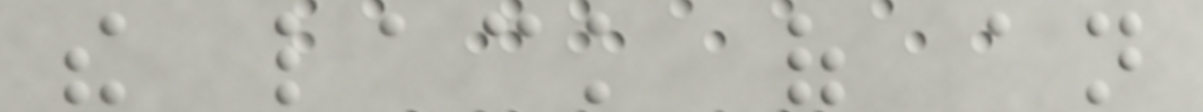the lack of an
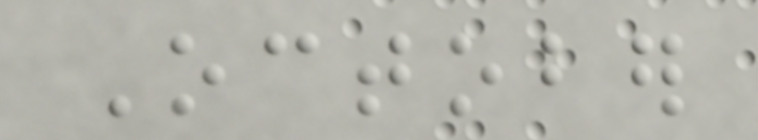October
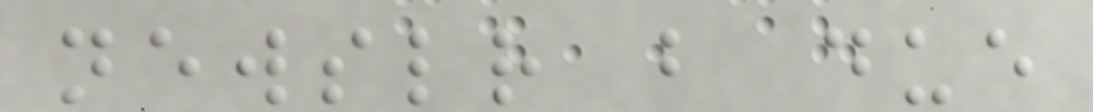newsletter but due
